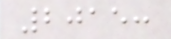2015:
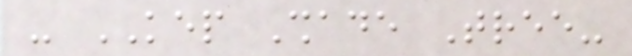- KEP Shade Tree-
